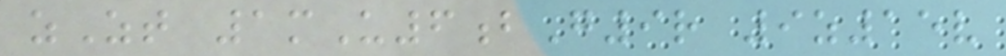zZt 1mU6bG9r 9z15v
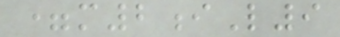=m2iL9
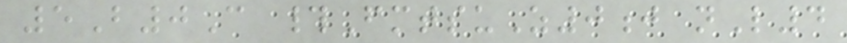5B0C #FmtsuZ0j nL4
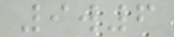9w6
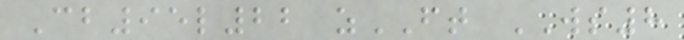Cb95l22 zFT WS8
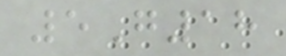5G18
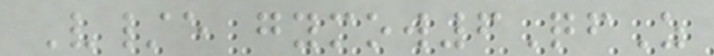V/e gymow6QfZ
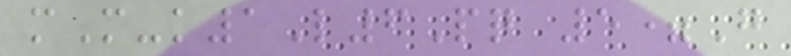mM-k1L6Pq 5=G
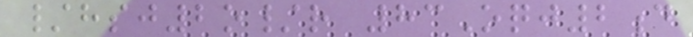/hsj2o/r 83Oqj2d
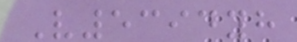V5394yh
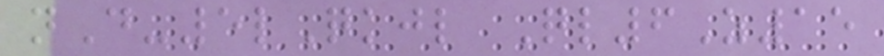nD-5lQkjl Ql6Z15
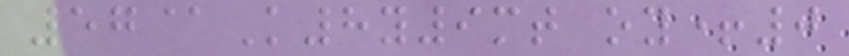57@K8y9mt oy+0
